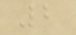2
